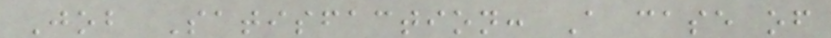Job Satisfaction: A case of
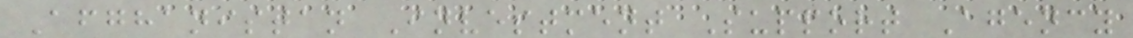Afghanistan Investment Support Agency
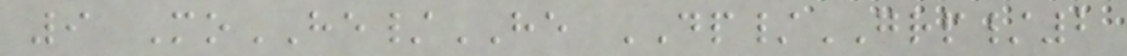9 MoHE/HE DP/GRP/2
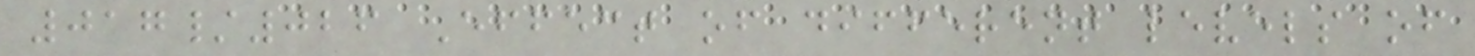017/026 Effect of different levels of
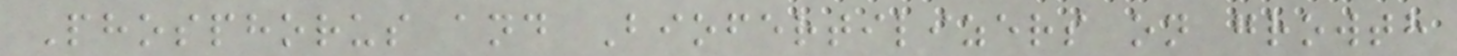Phosphorus and Biofertilizers on growth
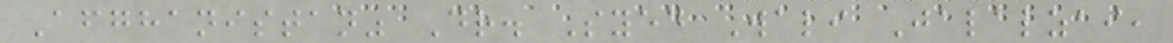Afghanistan" Dr. Syed Wali Jalalzai,
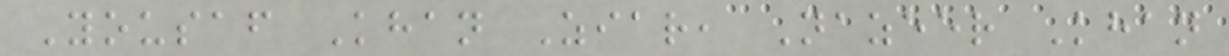Yousaf Khan Ziar, Nazeer Khan
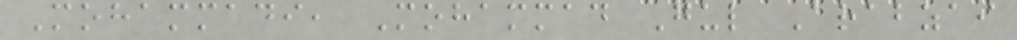Mohammadi, Mohammad Gul Arabzai
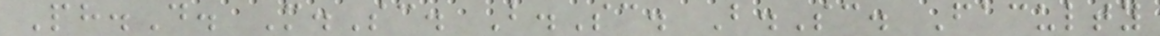Ph.D. M.Sc. B.Sc. B.Sc. Faculty
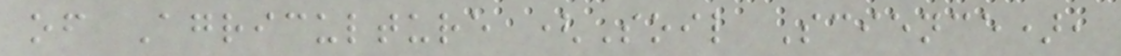of Agriculture (Soil Science),
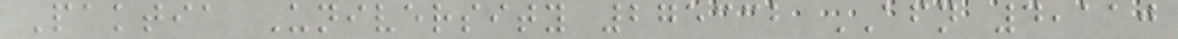Paktia University 275332 AFN 4,110
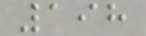198
